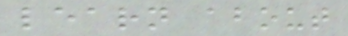learn about
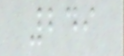249
